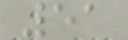51
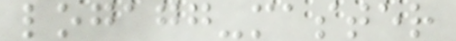logagg-master
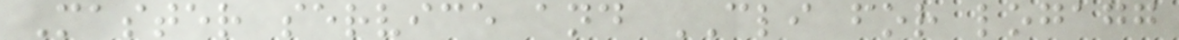Master service and CLI for logagg
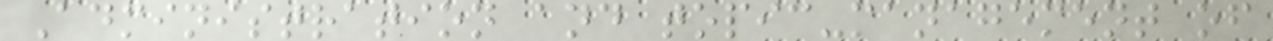Administration and topic-management of
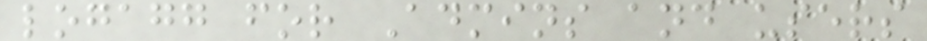logagg for Admins and users
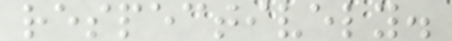respectively.
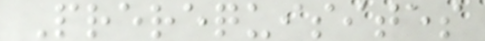Prerequisites
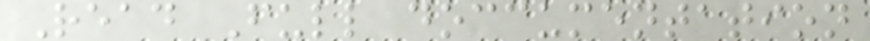Read Full doccumentation
